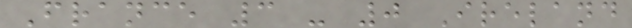France 3 - 0 Ireland
